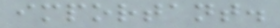important.
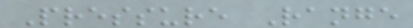Pressure Range
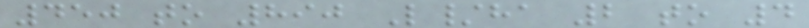450 to 890 L/ha 2 to 4
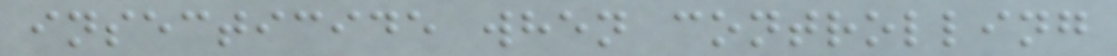insecticide when controlling
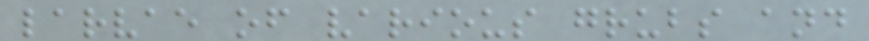larvae of various grubs and
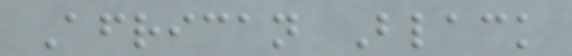African Black
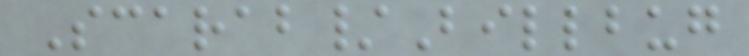Scarab/Billbug
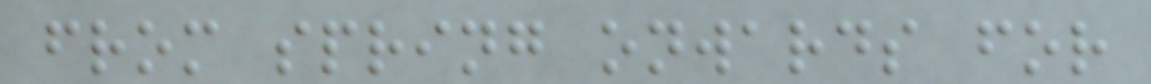from spring onwards for
